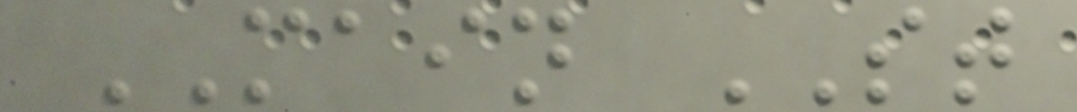MAIN ST
